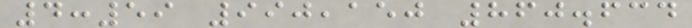4:59 990,150 860.634
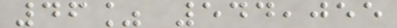46% 544,055
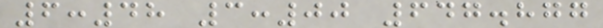6:48 3:00 647.877
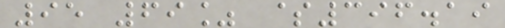95 69% $396.19
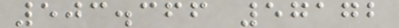503.366 57172
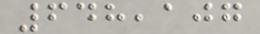648,107
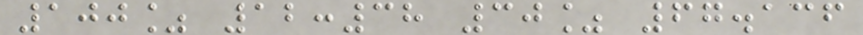100% 12:38 30% 67.136
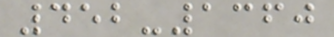452-1360
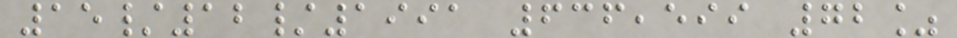15/12/1991 636,599 72%
